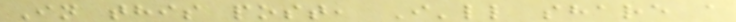In this post, I'll share a
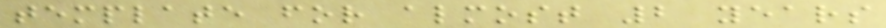template for almost 2 years
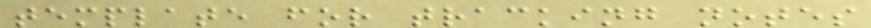template for tracking notes
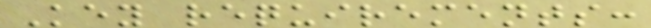Key requirements:
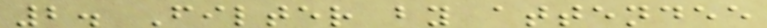2. Filter by attendee
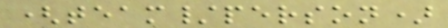(team/person)
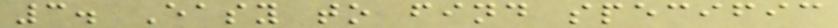3. Easy to find specific
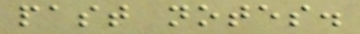past notes.
